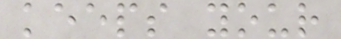keeps your
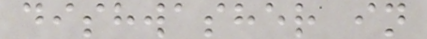dishwasher in
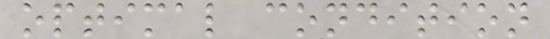optimal condition
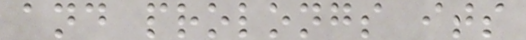and prolongs its
